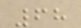68
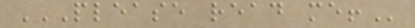PLEASE READ ME!
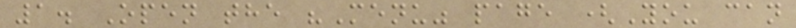1. Open the "Menu" page (You can
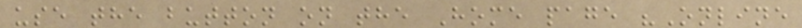use the button on the Home page "Online
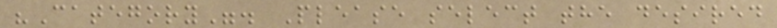"Category". Please select the desired
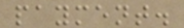payment.
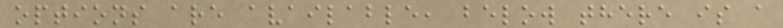options are available, below there is a
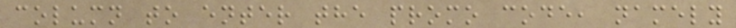column to enter the promo code, namely
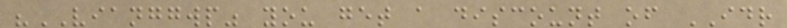"VIANGGWP" you get a discount of IDR
